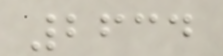2634
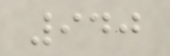940
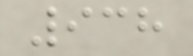938
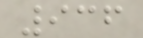936
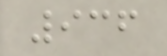936
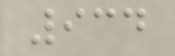934
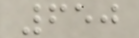650
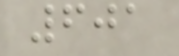601
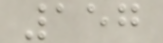157
